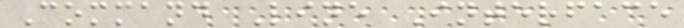Command Line Interface
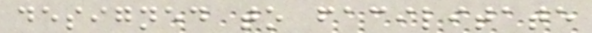designed to facilitate
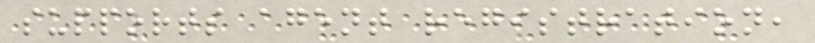supports agent registration,
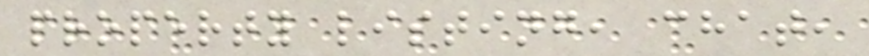property listing, chat,
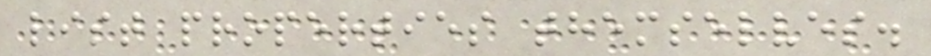list properties themselves.
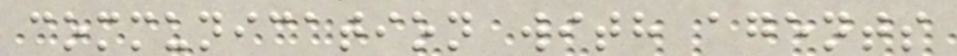communication with agents
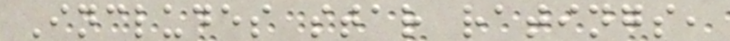Includes star ratings,
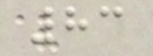83
